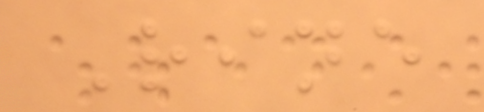Rine
